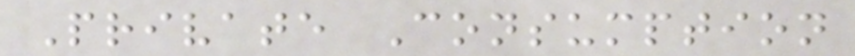Private Consumption
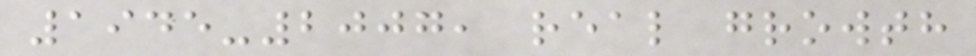1945-2007, real growth
